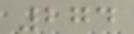274
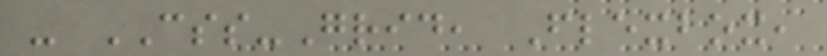- CSS-Grid, Flexbox,
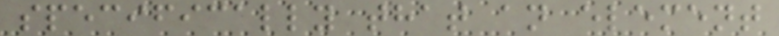specifically that an element
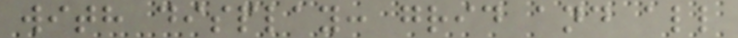with display: grid and all
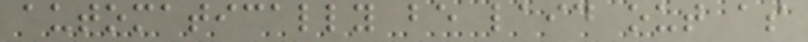automatically be laid out as
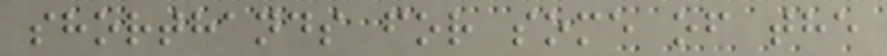shorthands for some of the
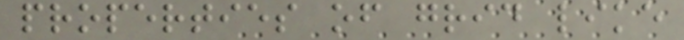properties of grid like
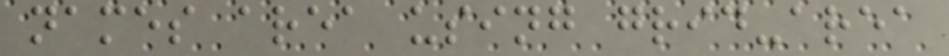names area using grid-area
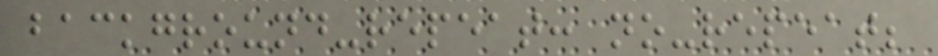background-repeat: no-repeat;
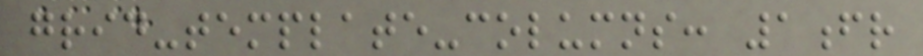grid-template-columns: 1fr
